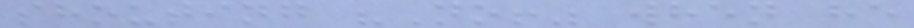shouting "No!" when he
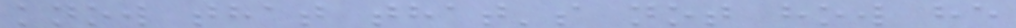know that that's not how he
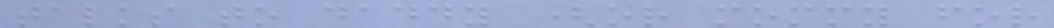talks to daddy (or mommy for
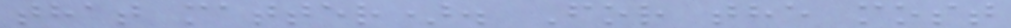that matter). For the most
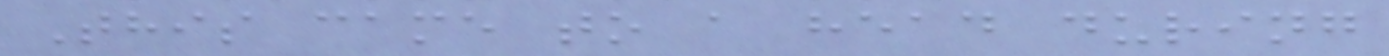This came to a head during
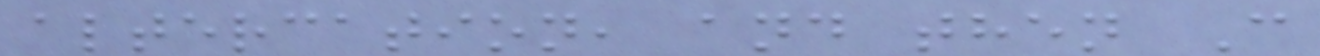altercation, and then C
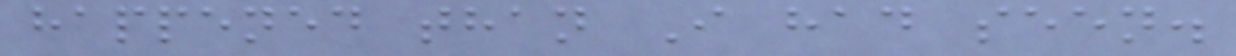happened than I had seen.
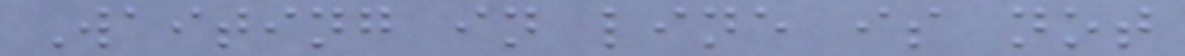Waiting in line is not
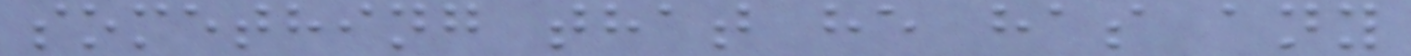something that he has any
